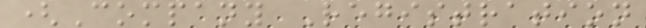(Company Registration
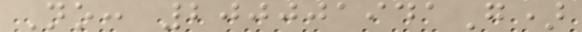No: 200001941G)
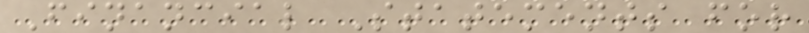Financial Statements for
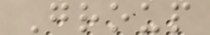Group
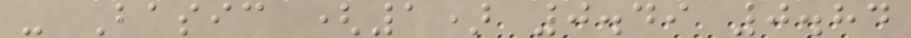- Basic (1) 0.49 0.84
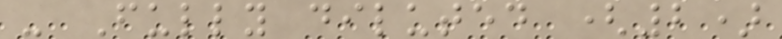- Fully diluted (2)
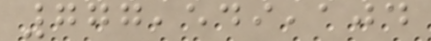777,549,104
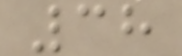38
